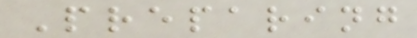Preparing
